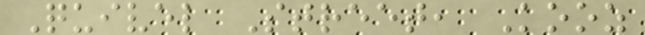Quivel Street, Kooz
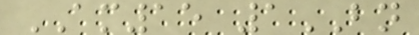AM15 1BN
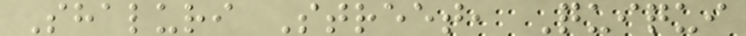Shaluri Street, Quiqui
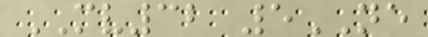MV32 5NE
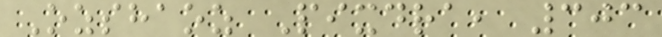Ozshaoz Pixdra, 303
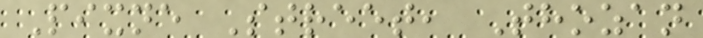Pixne Street, Thozan
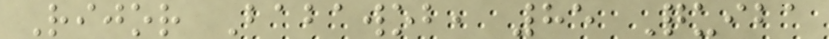Rijor Babawob, 85 Quiba
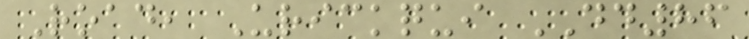Road, Urickqui DD86
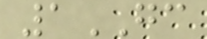1GC
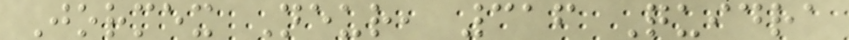Jormex Neur, 316 Quidra
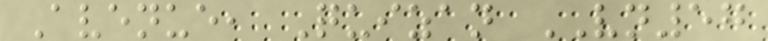Avenue, Quizan VN57
